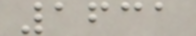1631
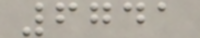6741
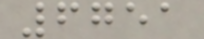6751
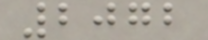2072
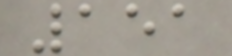151
